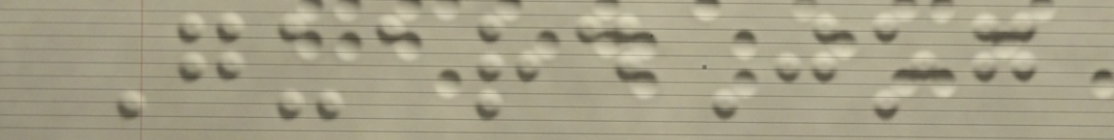GuardJog
